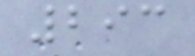293
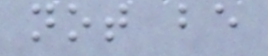not be
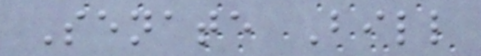Senate Bill
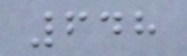648
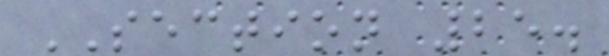SECTION 25.
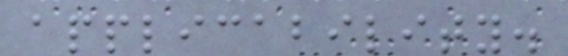applicability.
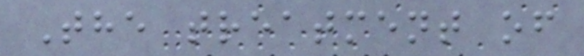The treatment of
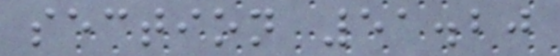section 51.20
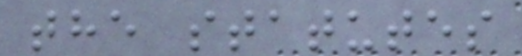the statutes
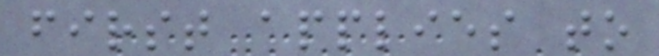first applies to
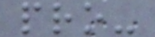pro-
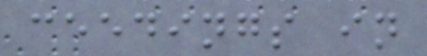ceedings in
